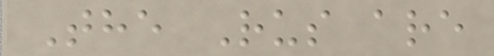The Rus are
